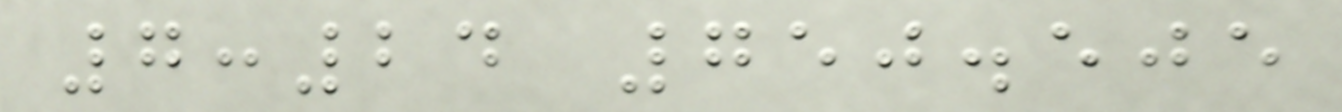7:24 750.505
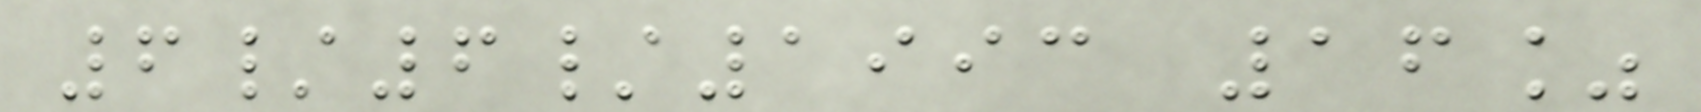6/6/1993 16%
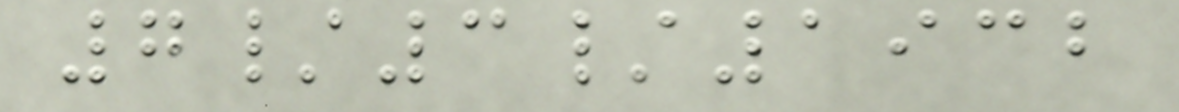7/3/1932
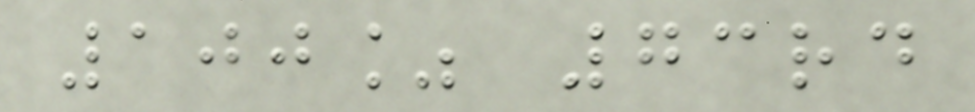100% 73rd
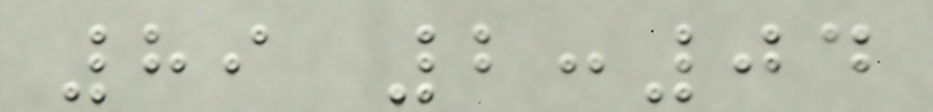89 2:04
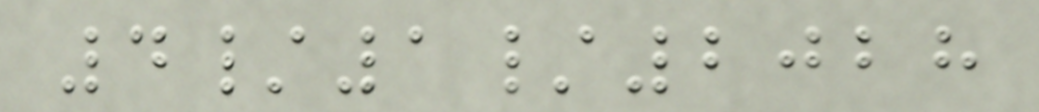4/1/2028
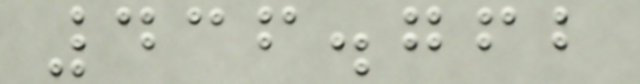436.762
